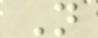N
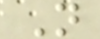N
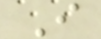I
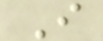I
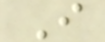I
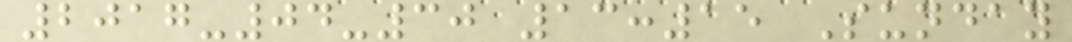2017-04-30 13:15 Sunday
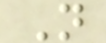N
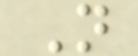N
